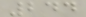244
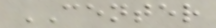CENTER
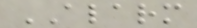ALARM
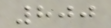800
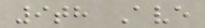9th Ave
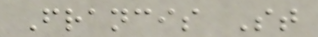Francis St
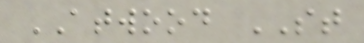ATWOOD ST
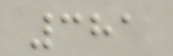381
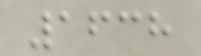1638
